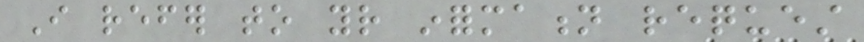I refer to your information request
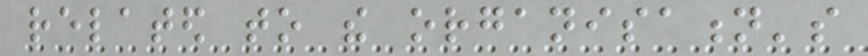related to the organisation's
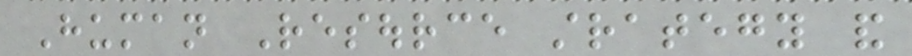Human Resource strategy and
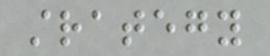strategy
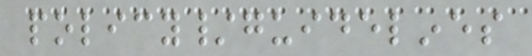policy/guidelines
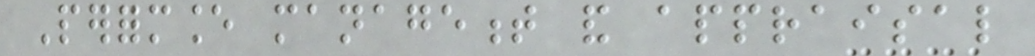Performance management and appraisal
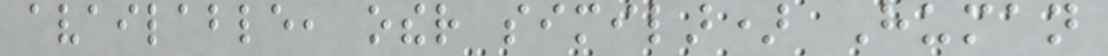available, other similar) Human
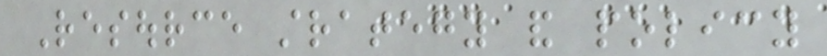Resource strategy and policy
